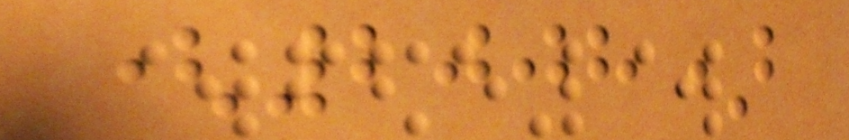(2008)
